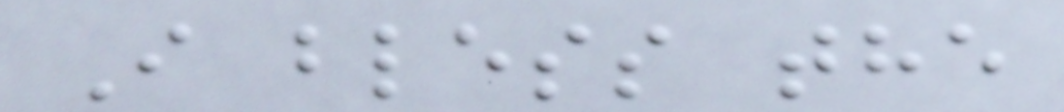I bless the
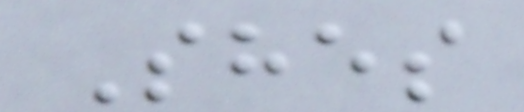Shes
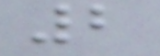2
